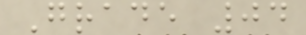Grade 04
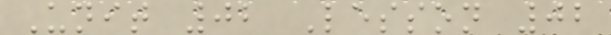Unit 02 Lesson 02
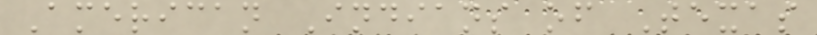American Indians of Texas
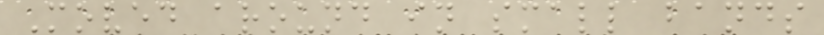Moved around in small bands
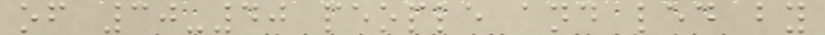of 30-40 people and led by
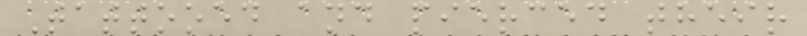Tattooed and pierced their
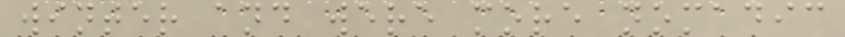winter and were more nomadic
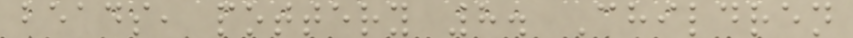beads, pottery 8. Children
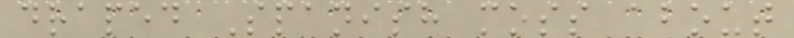draped Spanish moss about
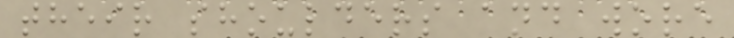their shoulders and wore
